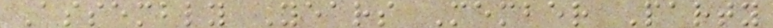Assembly Years Member Party
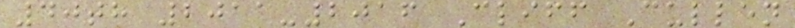40th 2011-2016 Cliff Cullen
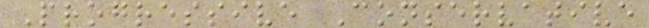Progressive Conservative
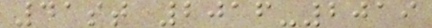41st 2016-2019
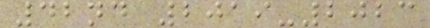42nd 2019-2023
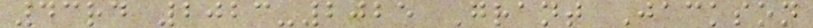43rd 2023-2025 Grant Jackson
